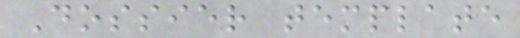Dossier template
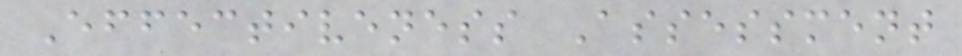Effectiveness Assessment
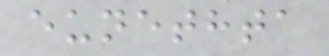eunethta
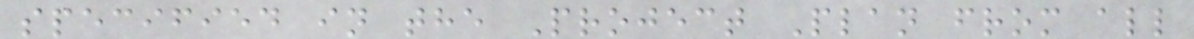specified in the Project Plan from all
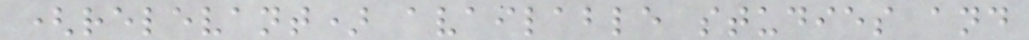(relevant) available studies and
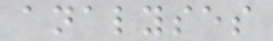analyses
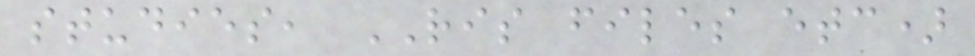studies, RIS files etc)
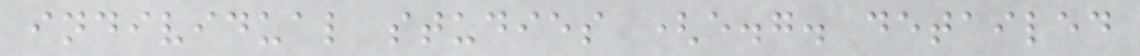individual studies (e.g. detailed
